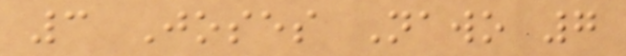3 Joses Nawo 7
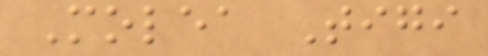Molea Tigi
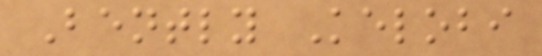Bently Kelobi
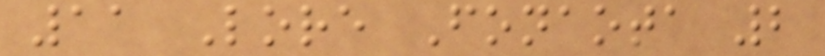11 Lore Fonaota 2
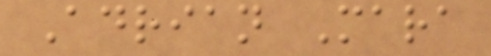Adrian Mara
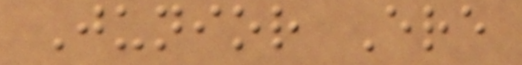Junior Ere
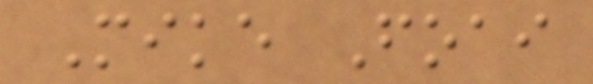Mike Foai
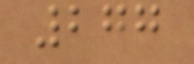277
